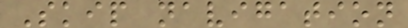Skip navigation
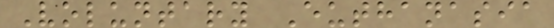Voluntary Euthanasia
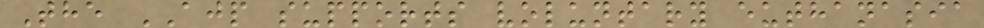The AJP supports voluntary euthanasia
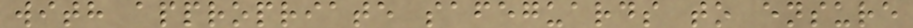with appropriate safeguards to ensure
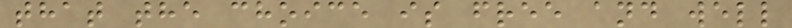that the choice is free and well
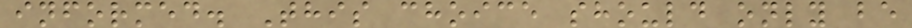informed. This choice should only be
